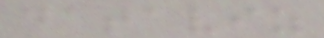dataviz
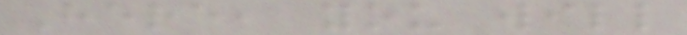Here, you will
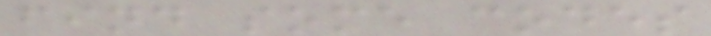find some codes
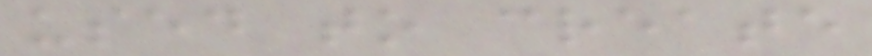used to create
